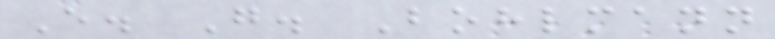E. G. Bohlmann
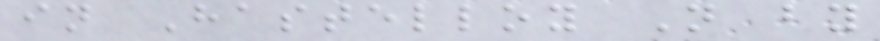in Hastelloy N by
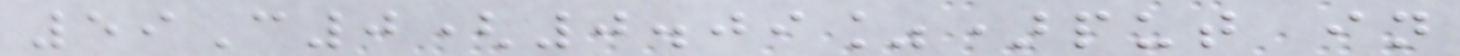59C0(0.09%)put in
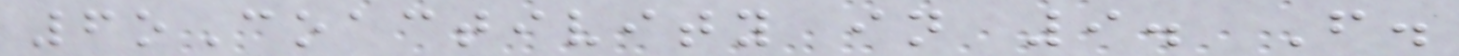6oCoactivity in 9. F.
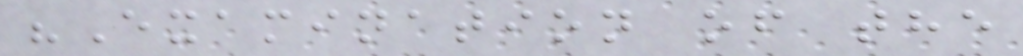"Examination of the
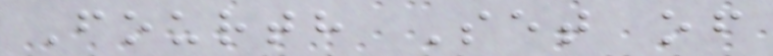Fourth Set of
